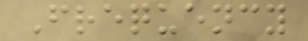Frequency
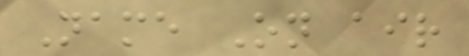Name On air
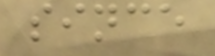since
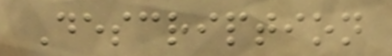Description
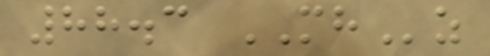88.3 MHz
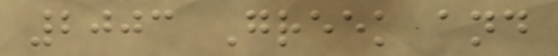2003 Greek and
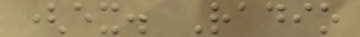(ex. Radio
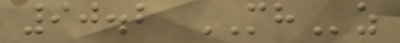90.2 MHz
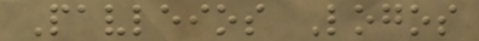Pavleios Logos
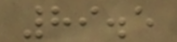89.5
